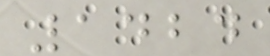1424
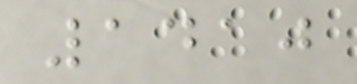1410
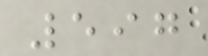597
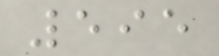595
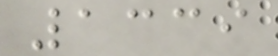1339
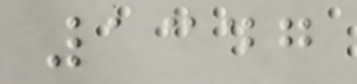1347
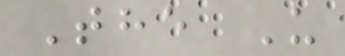The U
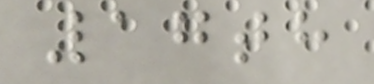17th
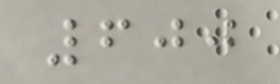600
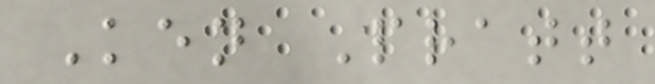Ken Pratt
